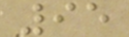95
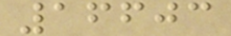16603
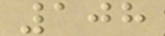108
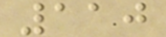110
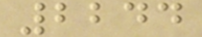2244
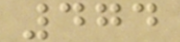474
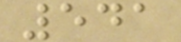541
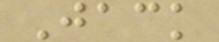Jack
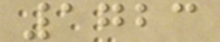1723
